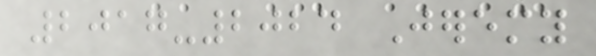2017-2024 Jeremy
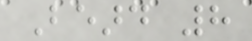Beard 8
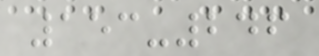153-246
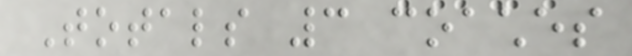Totals 3 coaches
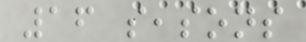16 seasons
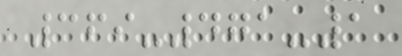369-471-1
